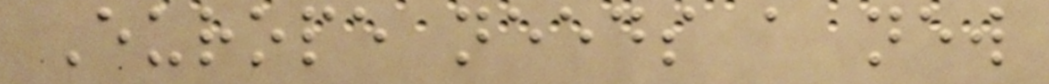Europe needs a new
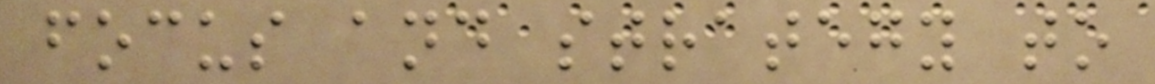focus and strategy to
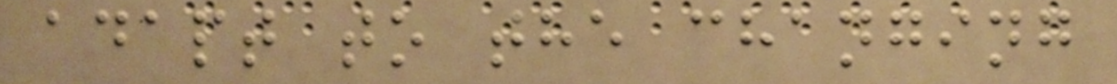adapt to the changing
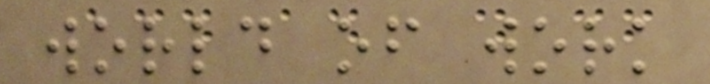world of work
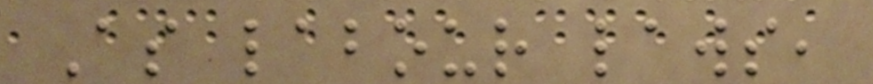As labour laws,
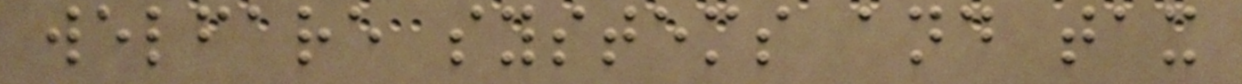welfare systems and tax
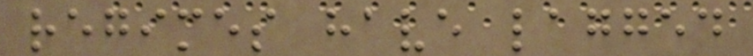regimes have lagged
